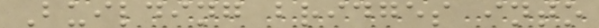Building bridges into
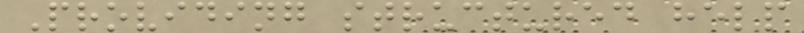Providing structured help
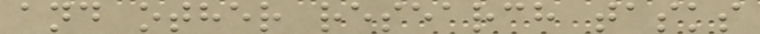and other research tasks
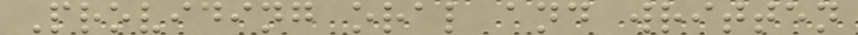Providing oral and written
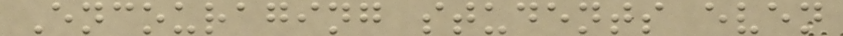Encouraging students even
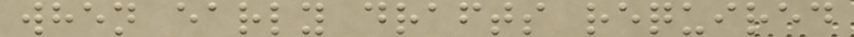when early drafts required
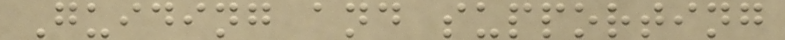Guiding and supporting
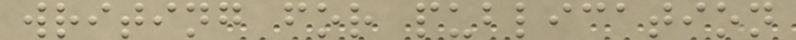writing for publication
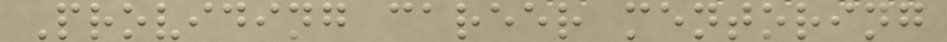Providing career mentoring
